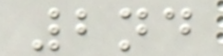2nd
